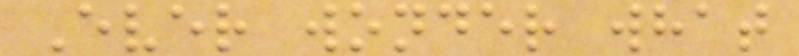Ever wonder what
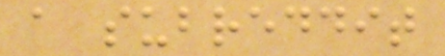a subreddit
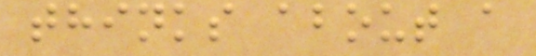thinks about a
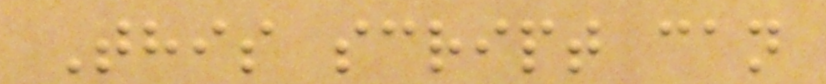This script can
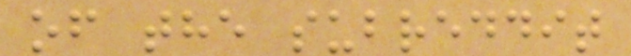of the subreddit
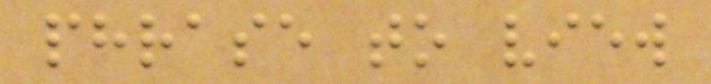phrase to view
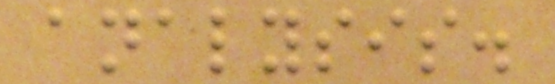analysis.
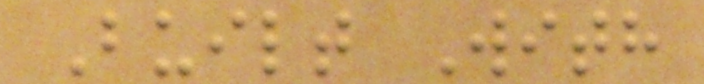Built With
